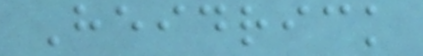Heidrick
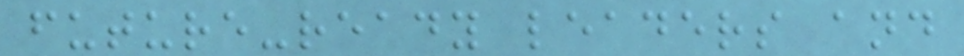future-ready leaders and
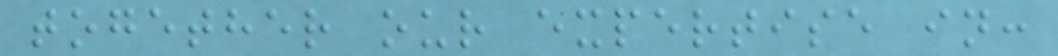together our expertise in:
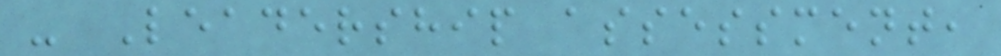- Leadership assessment,
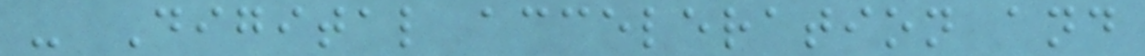- Digital acceleration and
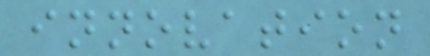innovation
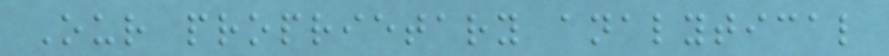Our proprietary analytical
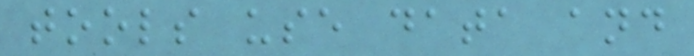tools use data and
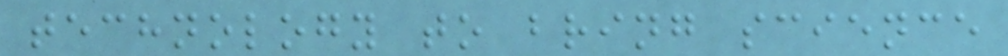technology to bring science
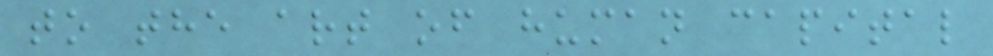to the art of human capital
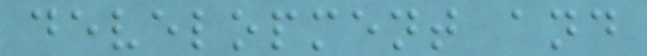development and
